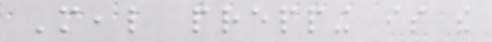Meal prepping is the
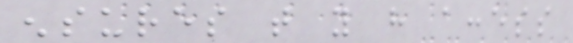ensures that you have access
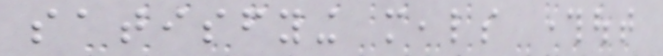satisfying meals throughout
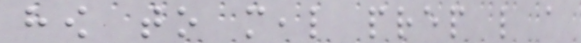how to meal prep like a
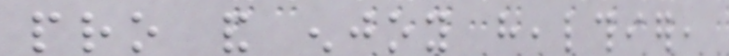pro and enjoy healthier,
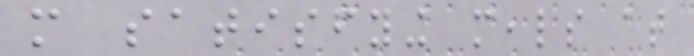more satisfying meals at
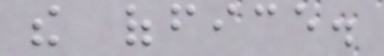the office.
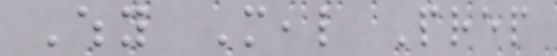Why Meal Prep
